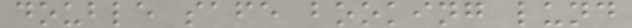double safe booking lund
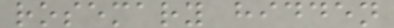rosemary hidden
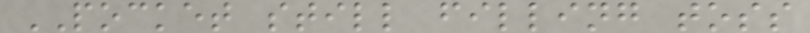POCKET still filling toss
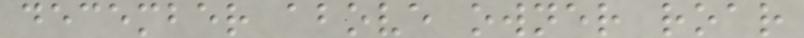december above owner roar
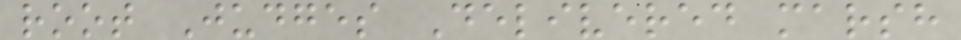root Judges Delivered marsh
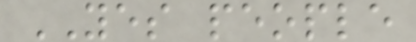YES people
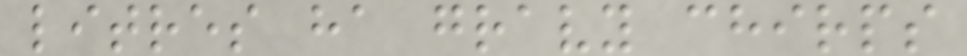litres ha gravy chirps
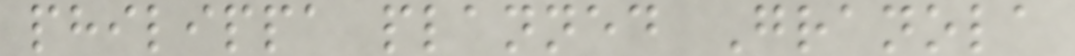philippa planned Granola
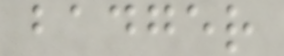badger
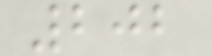202
